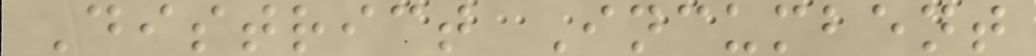District Incumbent
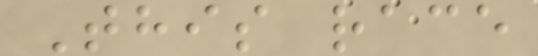This race
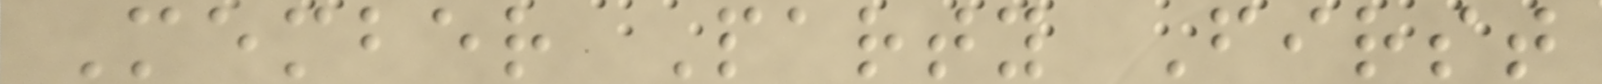Member Party First
